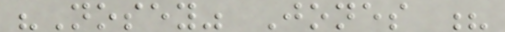"Nosey" Jones ?
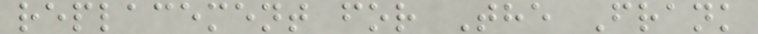replacement for The Frank
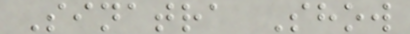Sinatra Show
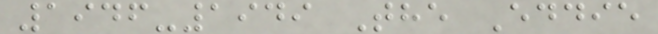1946-1949 The Eddie
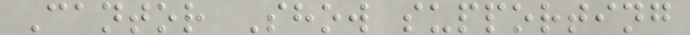Cantor Show supporting
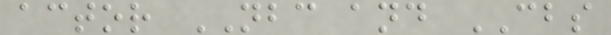actor NBC and CBS
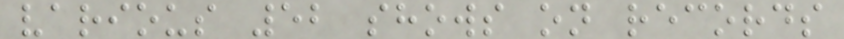various 52 shows on records
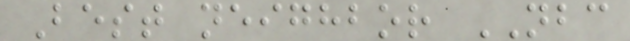Best neighbor NBC
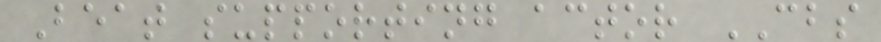Beat supporting actor CBS
